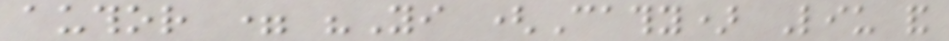author = "Yi (Cathy) Liu and
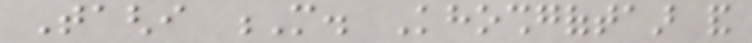Taghi M. Khoshgoftaar and
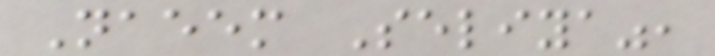Naeem Seliya",
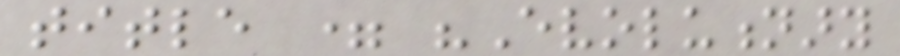title = "Evolutionary
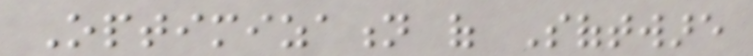Optimization of Software
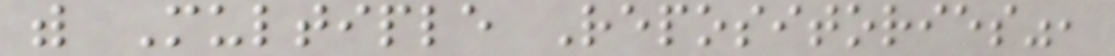with Multiple Repositories",
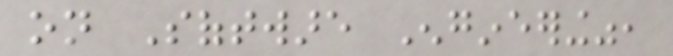on Software Engineering",
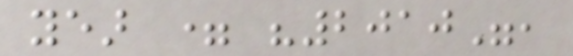year = "2010",
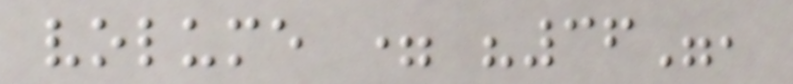volume = "36",
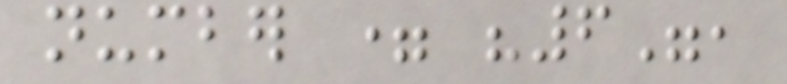number = "6",
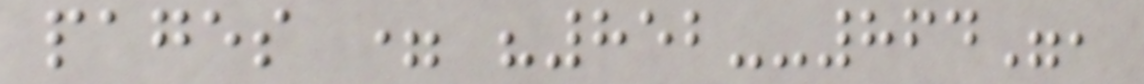pages = "852--864",
